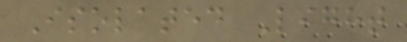Isolated Light
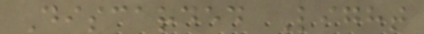Discarded Light
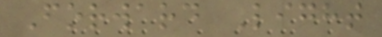Forward Light
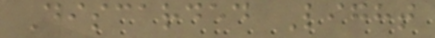Discarded Light
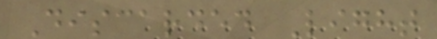Discarded Light
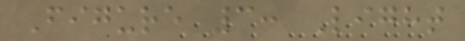Figure 3: Light
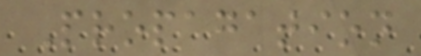Propagation
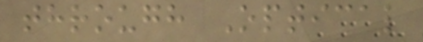through Optical
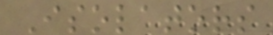Isolators
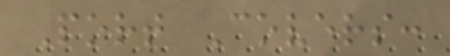Port Covers:
